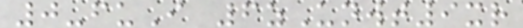0-fuI 6zUnwt9xr
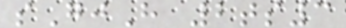sGjH 2ts3
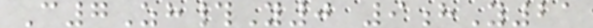C7Zh#Y0 9hY21
